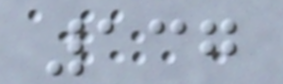137
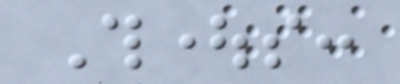Thoughts:
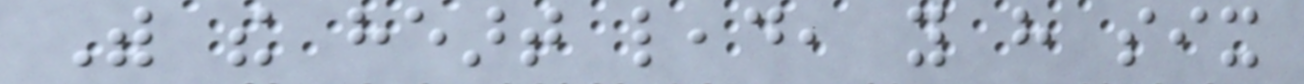With the heart lead, you have six
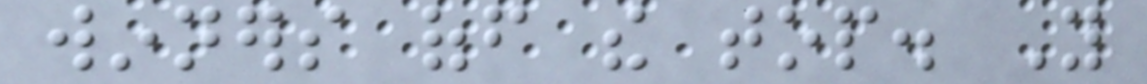winners off the top. You
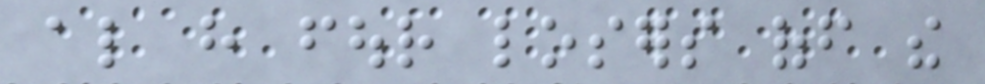also have four losers off the
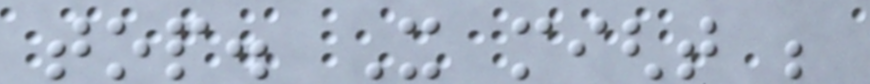top. It might be
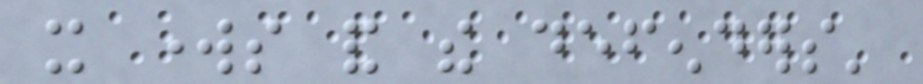it works and the defenders'
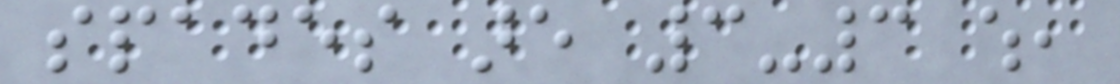spades are 3-3 which,
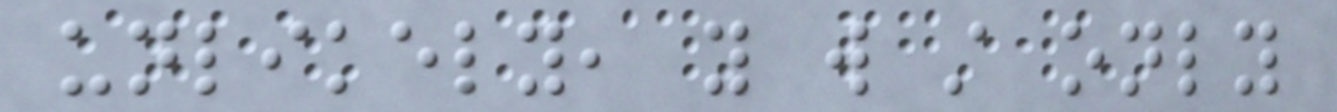unlikely, you will still only
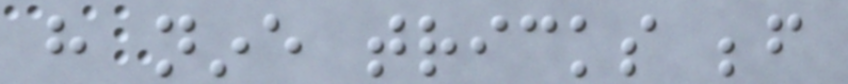have nine tricks before
